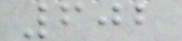602
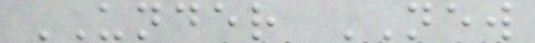UNDER NEW
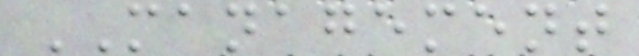MANAGEMENT
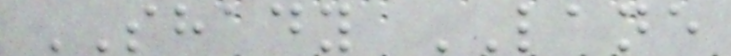SHADY LANE
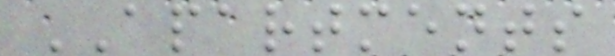APARTMENTS
